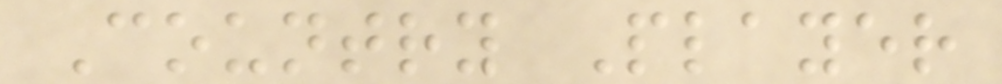Country Player
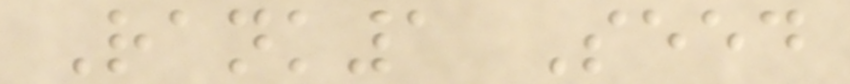Rank1 Seed
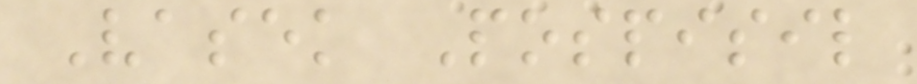Vasek Pospisil
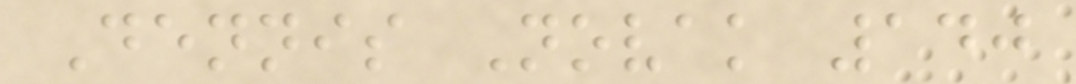Dennis Novak 140
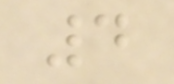4
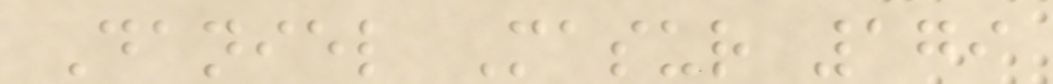Daniel Masur 179
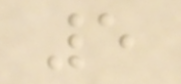5
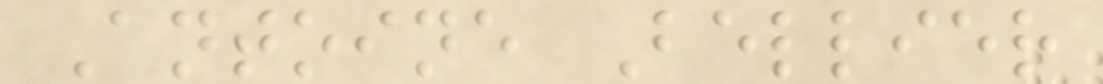Antoine Bellier
